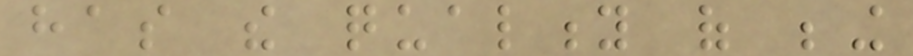has the quality of being
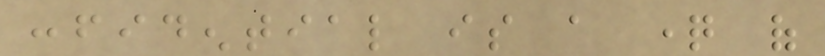confidential is a question of
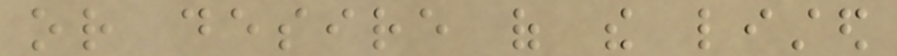or desire of the listed
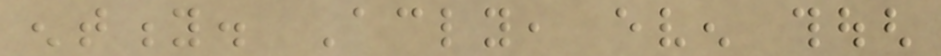entity. Accordingly, even though
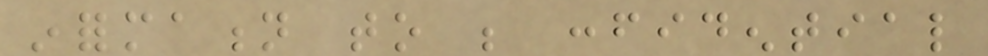information to be confidential
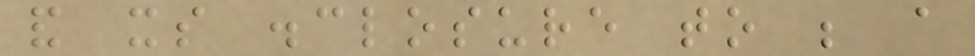and its disclosure to be a
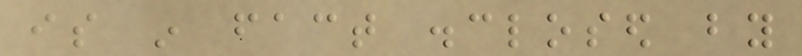is in fact disclosed by
